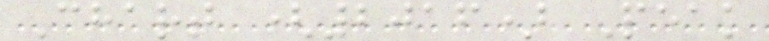Chart (2016) Peak
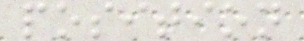position
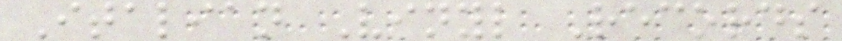Italian Vinyl Records
